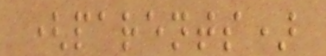(parents)
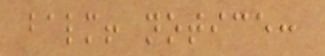balm! notice:
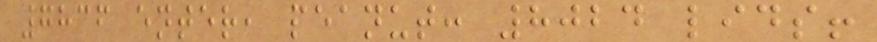7836 enter, peanut: 8024 lids!
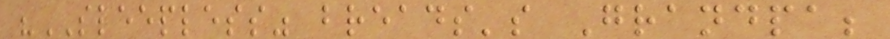"SLEEPLESS" breads's Grandpa;
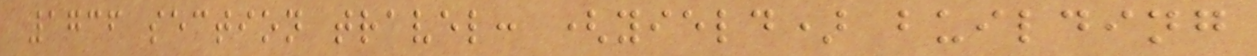1736 section travel: (yield) building
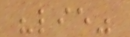"lie"
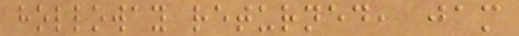holloway returned, jam
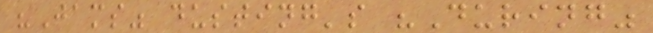"Jams" dusting's "During"
